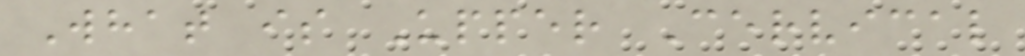What is Upper Cervical
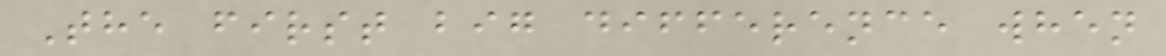The first big difference when
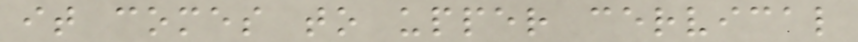it comes to upper cervical
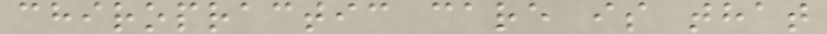chiropractic care is that
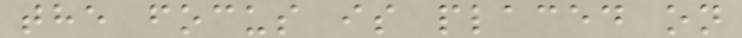the focus is placed on
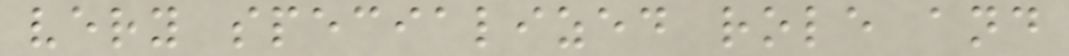very specialized role and
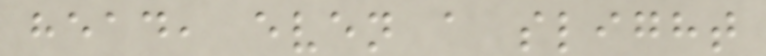head, even a slight
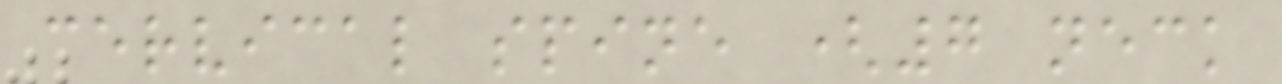cervical spine (7 neck
